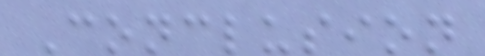Conclusion
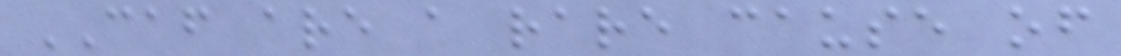CAF are a rare cause of
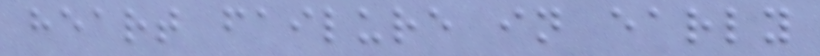heart failure in early
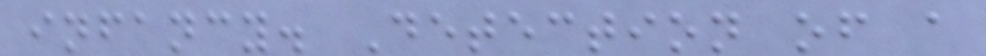infancy. Detection of a
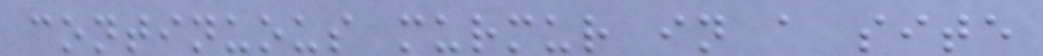continuous murmur in a site
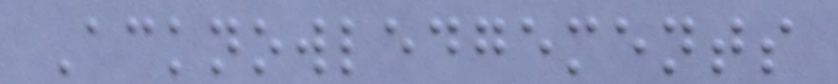Acknowledgements
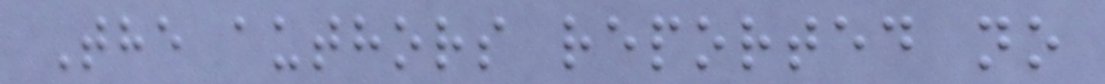The authors reported no
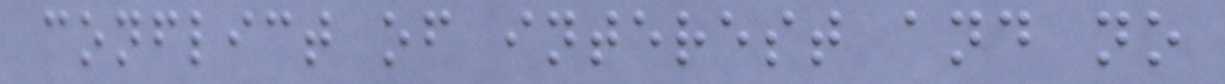conflict of interest and no
